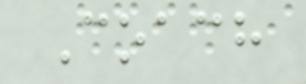Coach
